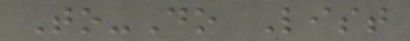To-Do List
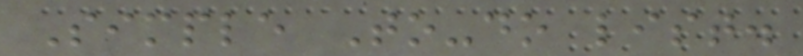Simple To-do list.
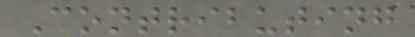Contributing
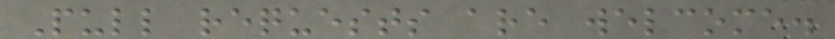Pull requests are welcome.
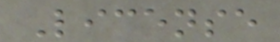License
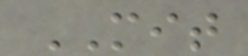MIT
